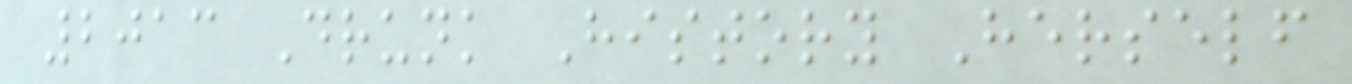2013 Drunk History Herself
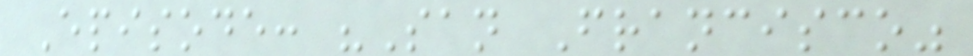Episode: "San Francisco"
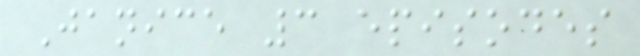Janice 3 episodes
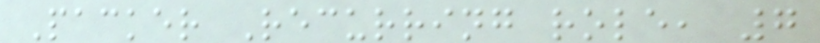Packer Recurring role, 7
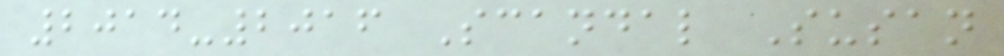2014-2016 Scandal Susan
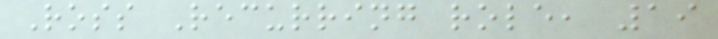Ross Recurring role, 19
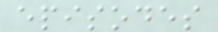episodes
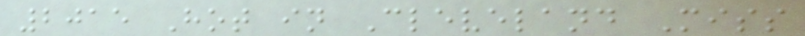2015 Hot in Cleveland Miss
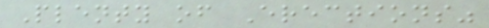Plenty of Erections"
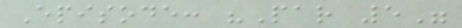Episode: "Par 5"
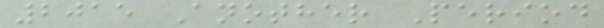2015 Another Period
